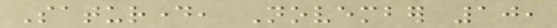Saturday, November 10,
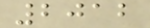2012
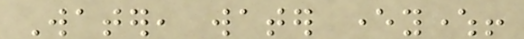Water, water everywhere!
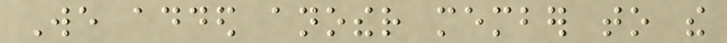We added another member to the
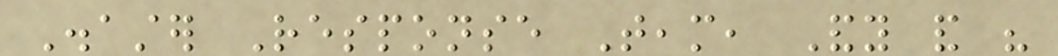Disaster Response Team, Andy and his
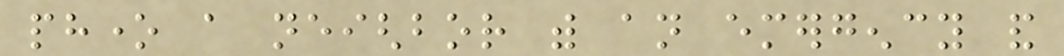phone a neighbor with an emergency and
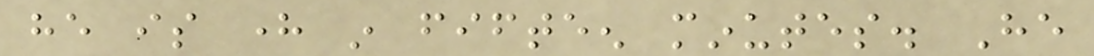he is here in fifteen minutes. He
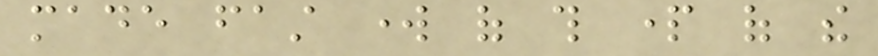made fast work of this part of the
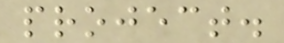project.
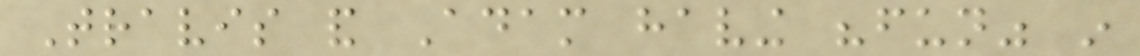Travis and Adam having "fun" in
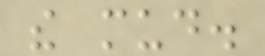the mud.
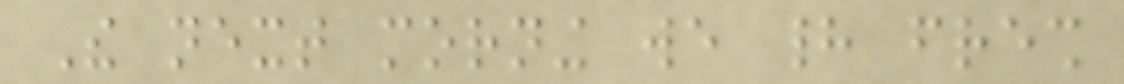The next morning we had fresh
